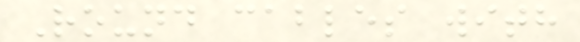Round cables with
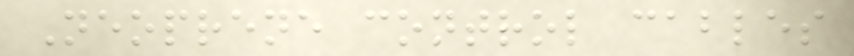Neoprene control cables
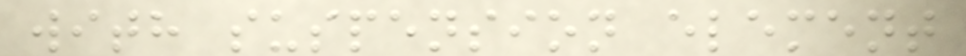with suspension element
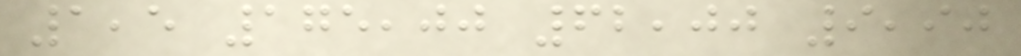1,5 175,00 62,00 9,90
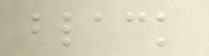black
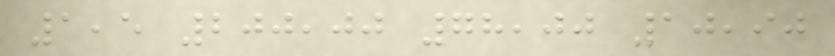1,5 200,00 78,00 10,90
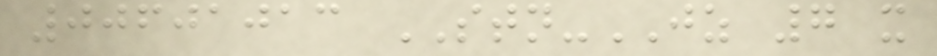00601013 STN-JZ 7 x
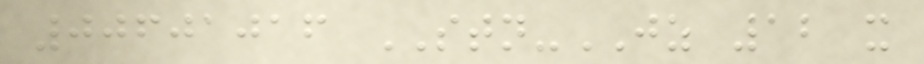00601016 STN-JZ 12 x
